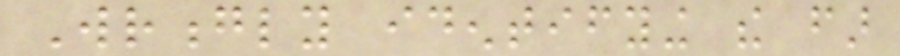Wrongly identifying the far
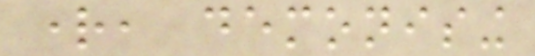right, demonising
